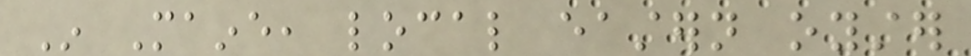In Maine, local eastern oyster
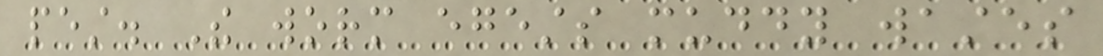pest. The worm egests muddy wastes
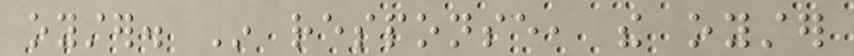oyster. In response, the oyster
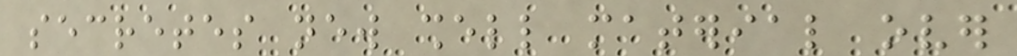secretes new shell material over
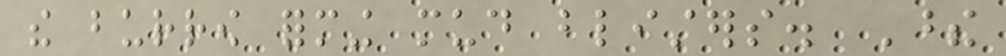the burrow forming mud blisters. These
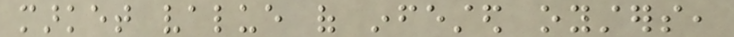market value of infested oysters,
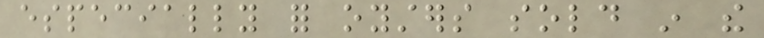especially for oysters sold in the
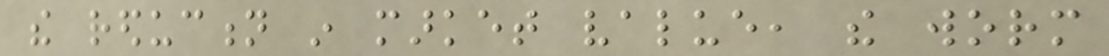the reduction in market value, the worm
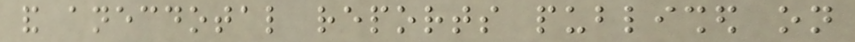and anecdotal reports published on
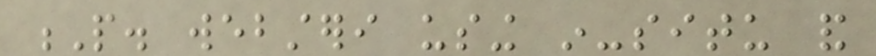P. websteri using in-situ and
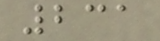231
